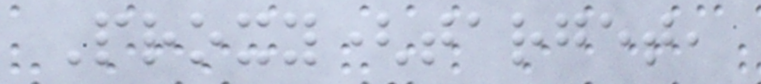Proxy(target,
